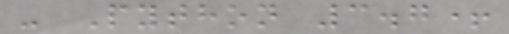- Python 3.7+
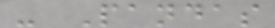- Pandas
